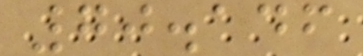70.146
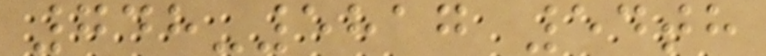748-5817 54th
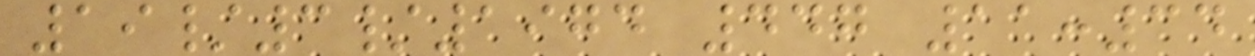19/3/1974 447 11:34
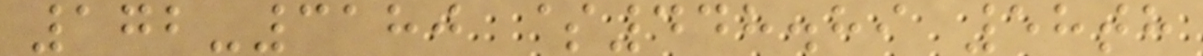172-3180 $448.89 58th
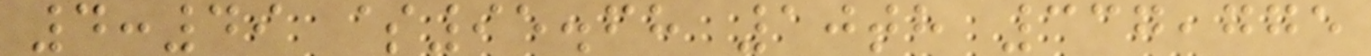4:49 $95.68 10th 337,775
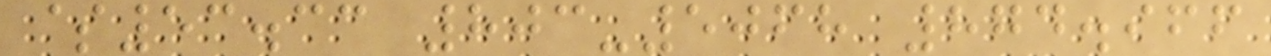$53.33 803-5068 874.966
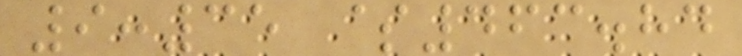9:35 $463.84
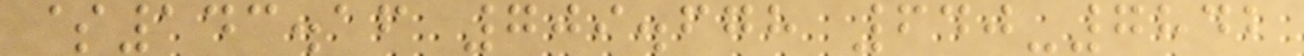$143.16 709.678 640-7842
